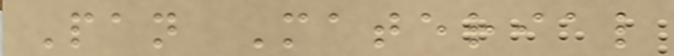Pan Material
